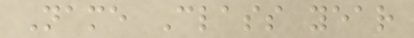Name Class year
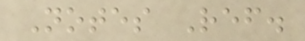Notes Ref.
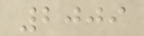2009
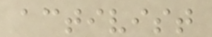activist
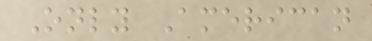Only American
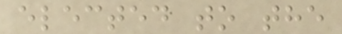elected to the
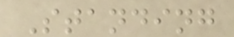Standing
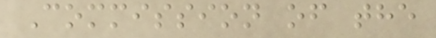Commission of the
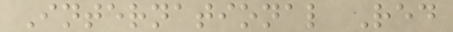International Red
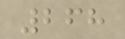268
